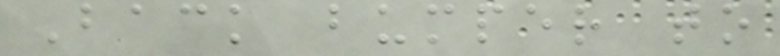Back bumper to
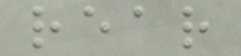rear
